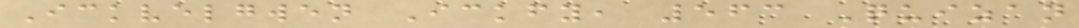Ickvelgwen Ickfy, 563 Quizan
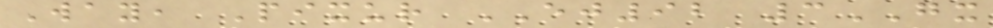Way, Pixur EJ92 3GX
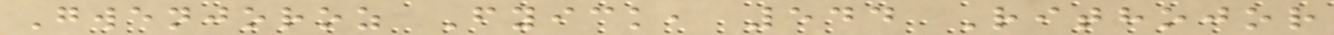Gwenjoroz Fyick, 544 Rithojor
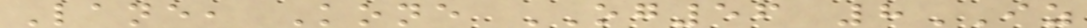Lane, Kone OG56 8IZ
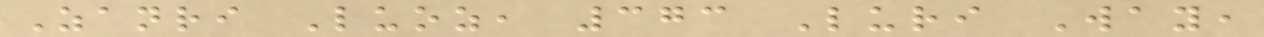Zanri Luoz, 373 Luri Way,
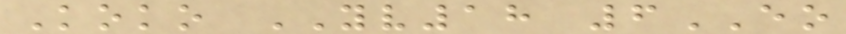Koko YV18 6EO
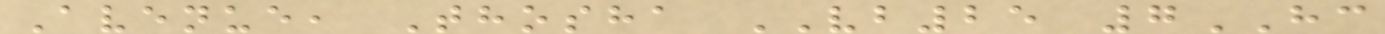Avenue, Thosha VB25 7HC
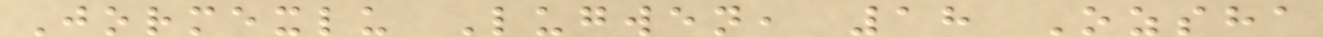Jormexlu Lugwen, 18 Ozsha
